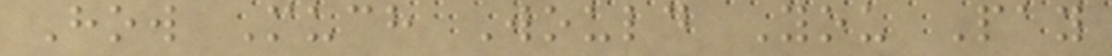How Much Would You Pay
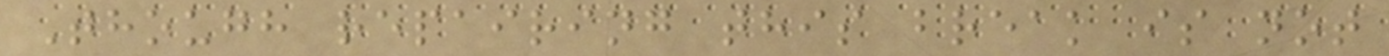Though repairing this break is not
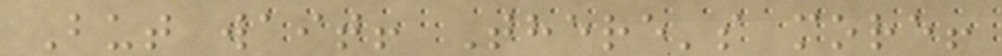But wait! There's more!
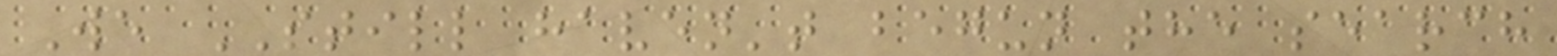We STILL haven't begun the search
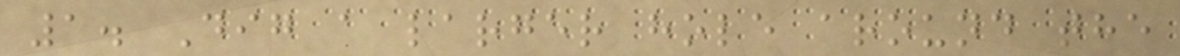1. Dig a larger hole around the
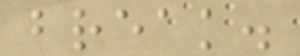break.
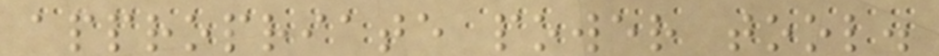appropriate power tool.
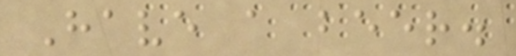Have a beer.
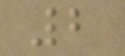2
